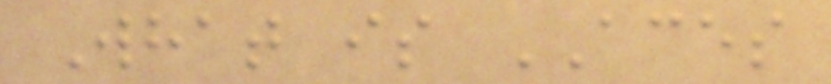What is ACES
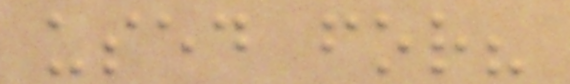used for?
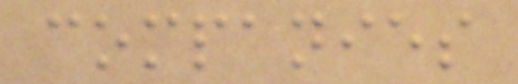companies
